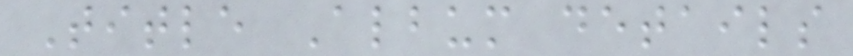Title Album details
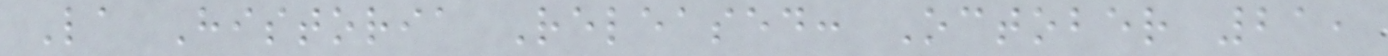La Historia Released: October 21,
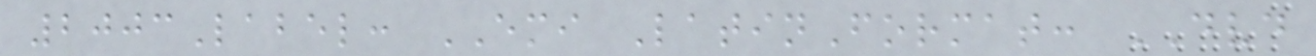2003Label: EMI LatinFormat: DVD
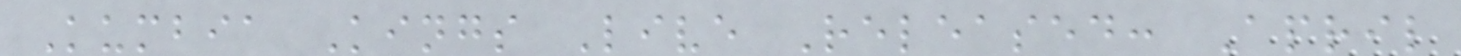Kumbia Kings Live Released: April
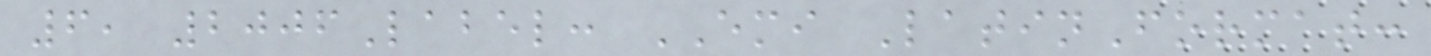6, 2006Label: EMI LatinFormat:
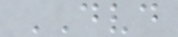DVD
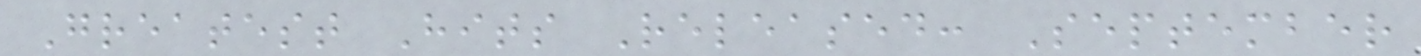Greatest Hits Released: September
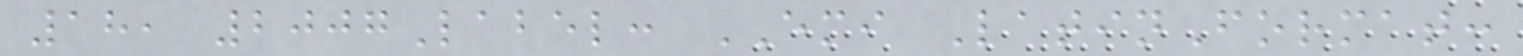18, 2007Label: EMI LatinFormat:
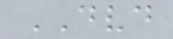DVD
